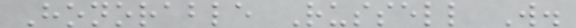Honorable Russell W.
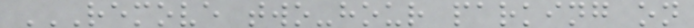REMOVE TWO-HOUR PARKING ON
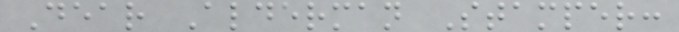Dear Alderman Stamper:
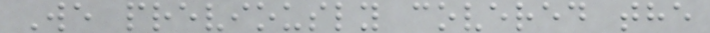We previously covered the
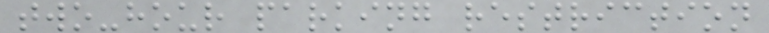two-hour parking restriction
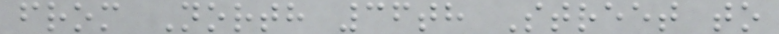from North 36th Street to
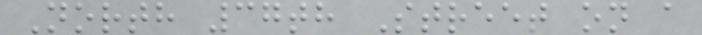North 37th Street on a
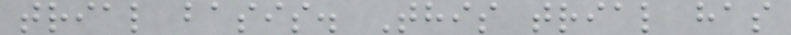trial basis. This trial has
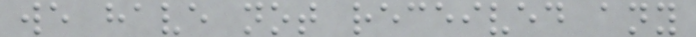we have not received any
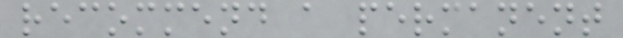recommend a permanent
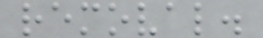removal.
